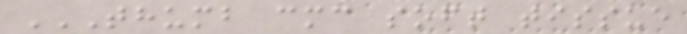THUMB CMC SOFT TISSUE
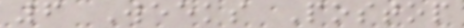6 Weeks Postop
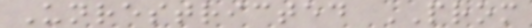Unrestricted PROM
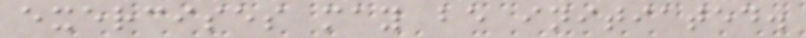exercises may be initiated.
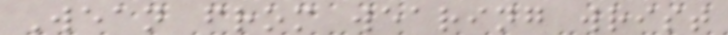Wean from wearing wrist
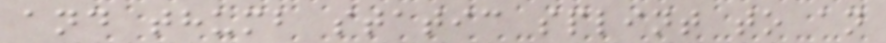and thumb static splint to an
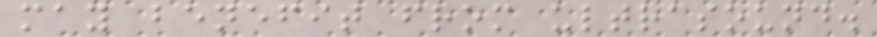may benefit from ultrasound.
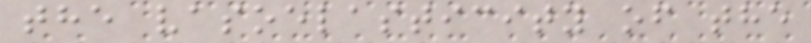the vasoelasticity of the
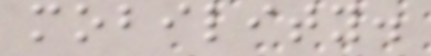mobility.
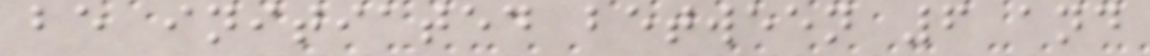be initiated between 6 and
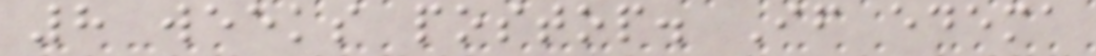8 weeks postop. If edema
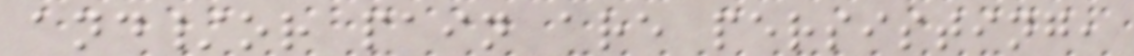and/or pain are persisting,
